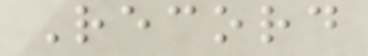Record
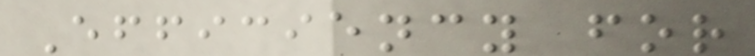Efficiency for
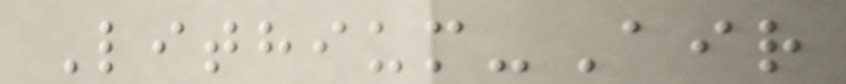Lithium-Air
